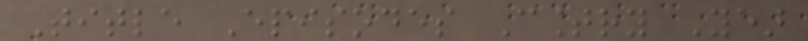Title Episodes Country Year
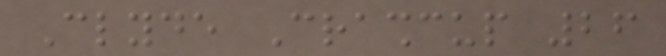Clyde Crashcup 26
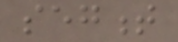segment
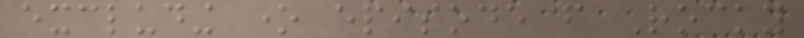excluding one episode from Rocky
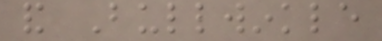and Bullwinkle
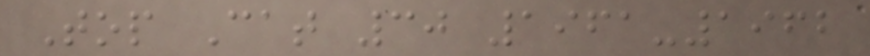Top Cat 30 1961-1962
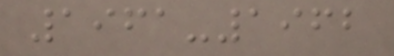1961-1962
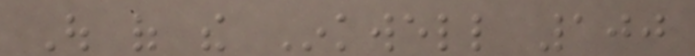Out of the Inkwell 100
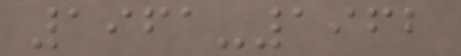1961-1962
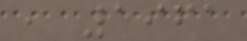, 1961
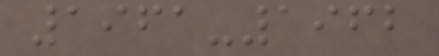1961-1962
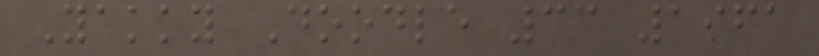Yakky Doodle 33 1961
